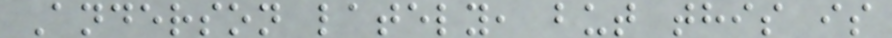Anderson lately, but this is
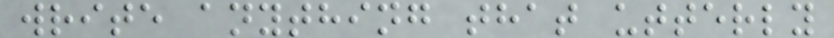write anything that utterly
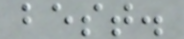best.
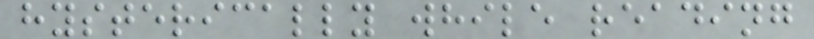hysterically while reading
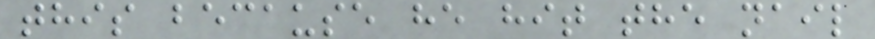this because he hit the nail
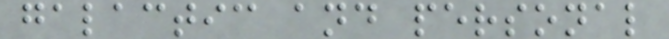galactic and personal
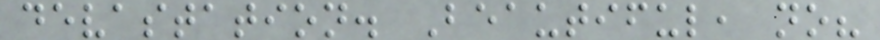devastation. Beautiful, no?
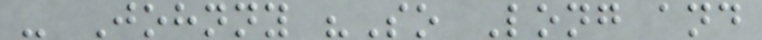- Johnny "So Long and
